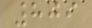809
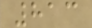813
